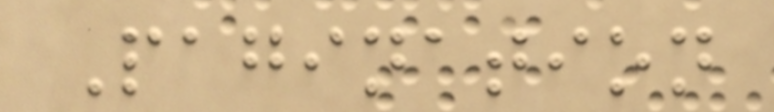Pagination
